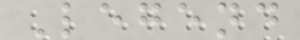Legend
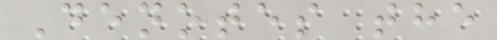Denotes the
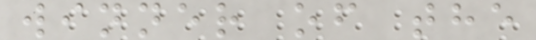winner of the
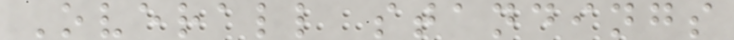Overall standings
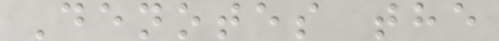Denotes the
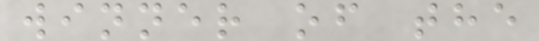winner of the
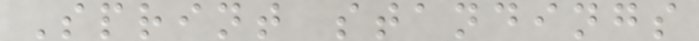Sprint standings
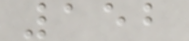152
